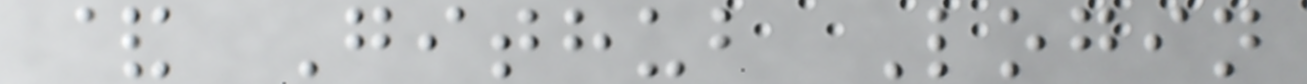& Github Login
